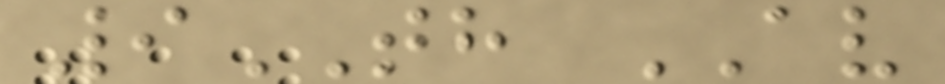9TH AV
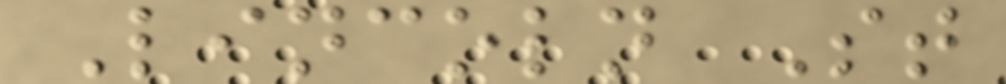Lincoln St
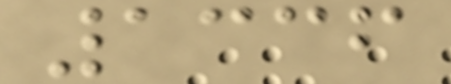1336
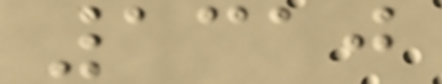1310
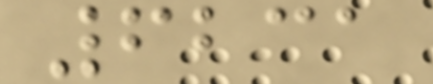6231
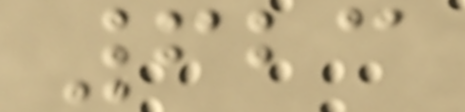623
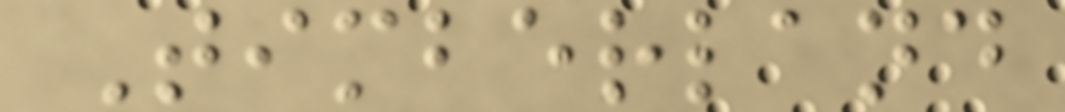Timberland
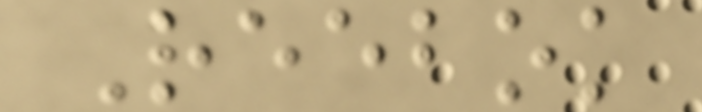Reebok
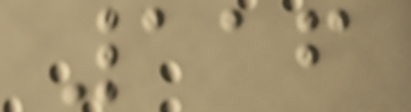116
